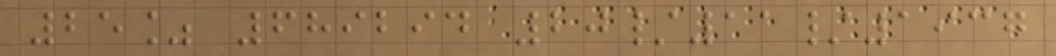25% 689294 20/11/1937
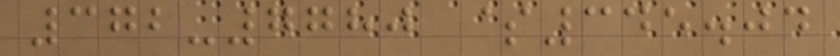372-7780 $345.04
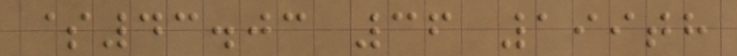$43.03 36 199th
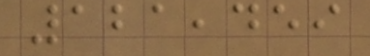121,459
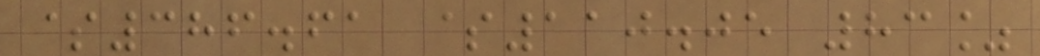$386.61 $110.05 83%
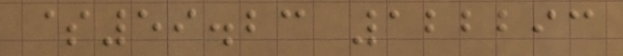$59.23 122293
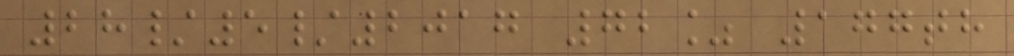28/5/2017 72% 177th
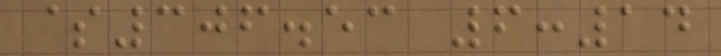$306.53 6:14
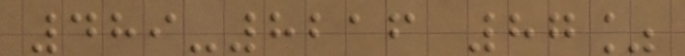489-8216 87%
